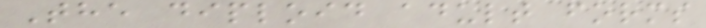The diploid adult forms
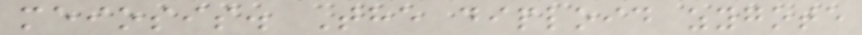meiosis. The diploid zygote
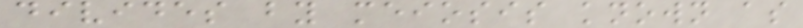divides by meiosis known as
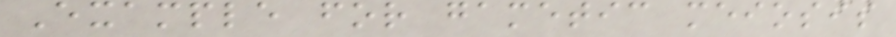Example for gametic meiosis
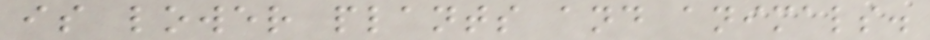is lower plants and animals.
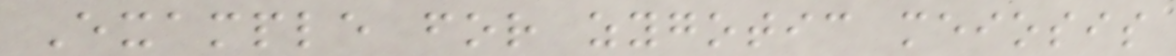Example for zygotic meiosis
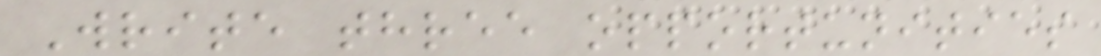Write three opportunities
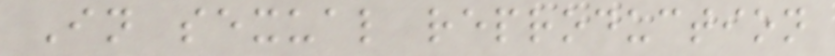In sexual reproduction
